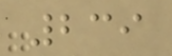239
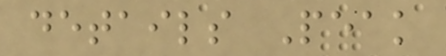details Peak
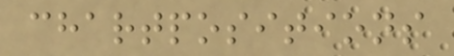chartpositions
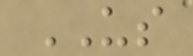US
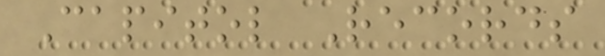Capitol Records
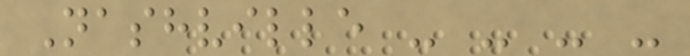Nashville - - - -
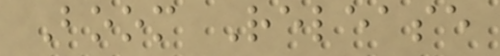Boom Release
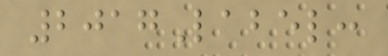2017Label:
